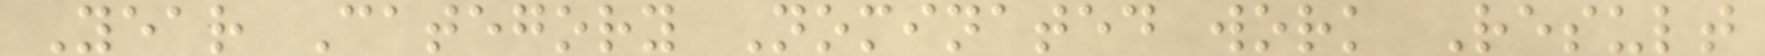Year Category Nominated work Result
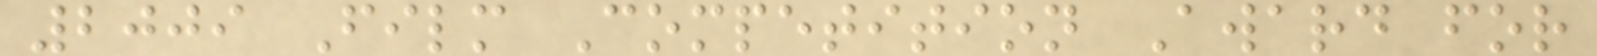2009 Film Competition Award for
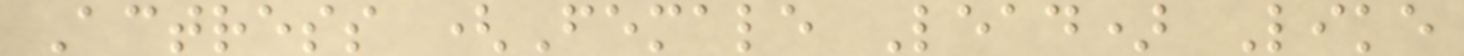Actress (Female Lead) Like
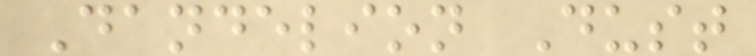Dandelion Dust
